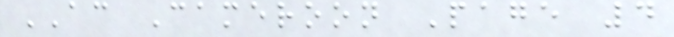AC Cameroon Page 4
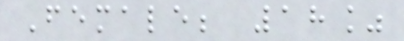Female; 18%
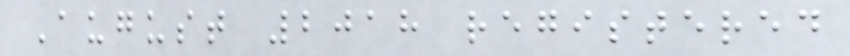August 2018 registered
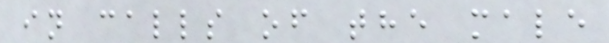in calls of the male
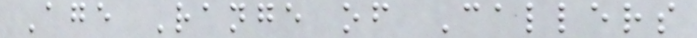Age Range of Callers
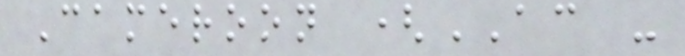Cameroon (AC -
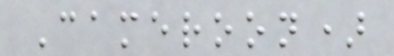Cameroon)
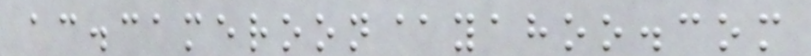ac.cameroon@yahoo.com
